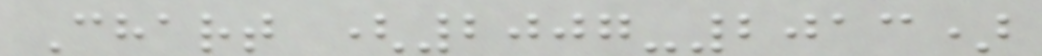Chart (2007-2013)
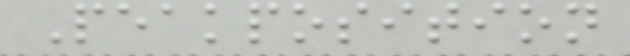Peakposition
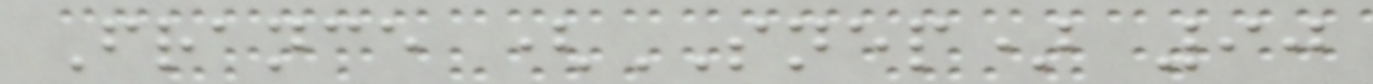France (SNEP) 90
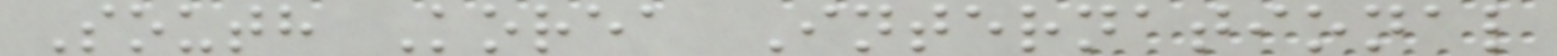South Korea International
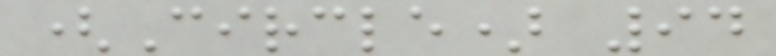(Circle) 94
